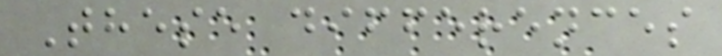These differences
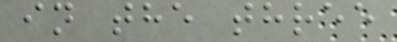in the three
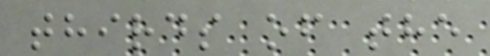thirds of the
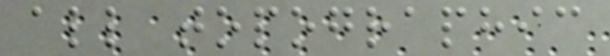all topographic
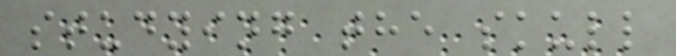studying the skull
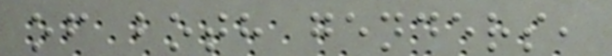of both genders,
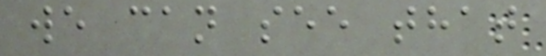we can see that
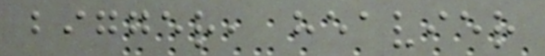bigger, heavier
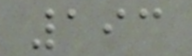193
